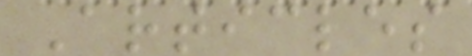Articles
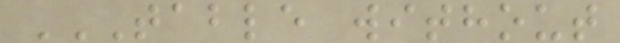TABLE WITHOUT
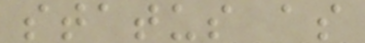status as
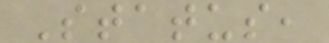Status,
